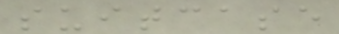suitcase
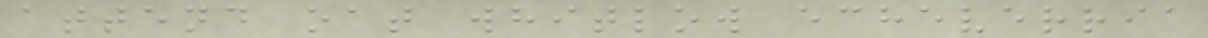attend oat whitlow echeverria
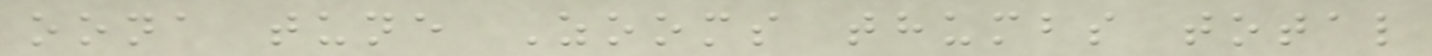oona tune Zooms thumbs total
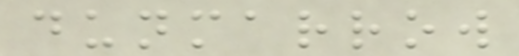dunmarrow
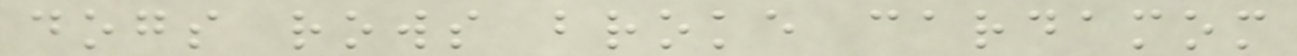dogs rows broke cardamom
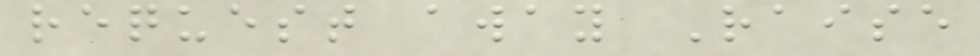request away Raise
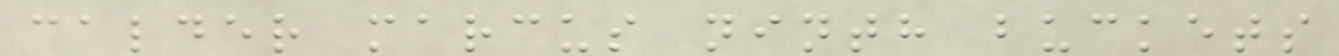calder marcus ninth buckets
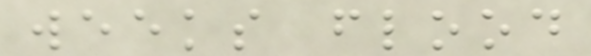weeks flood
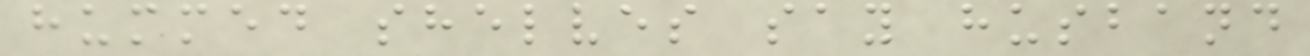hummed shelves say husband
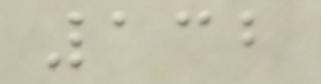132
